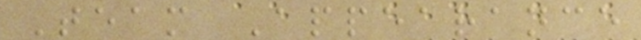Team Appearance
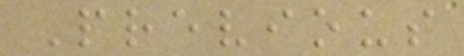Previous
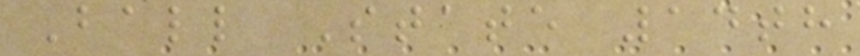Ball State 14th
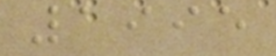1995
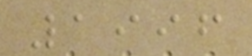1996
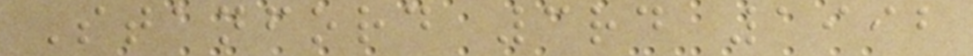Stanford 3rd 1992
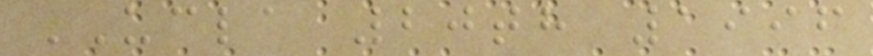UCLA 20th 1996
